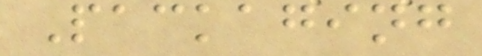Packaging
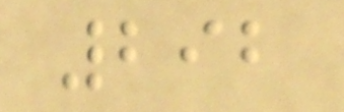292
